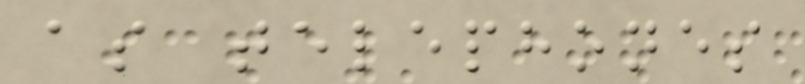as telephones
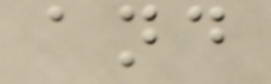and
